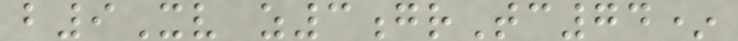b9Xv z3grTc74*
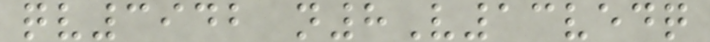qv3942 n8V13vedq
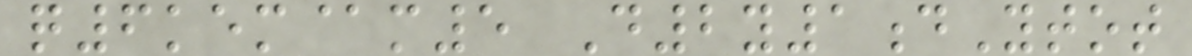q6kem@m5 D2y1dYtot
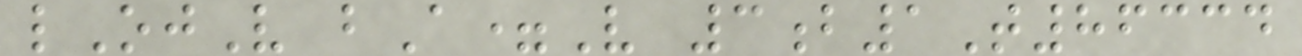lOjV bA=V 3b1T86334
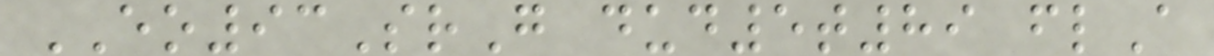EO93SrG dud5t89 flA
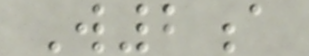W2a
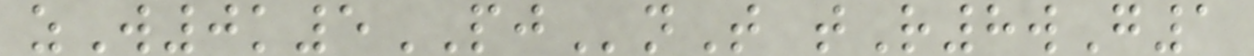zW0k5PJnT tR8wG1
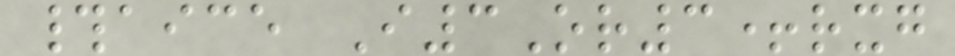#aice I3Or3+rxg
